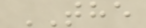THE
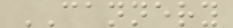CANNERY
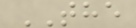THE
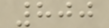800
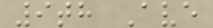9th Ave
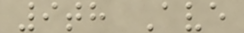9th Ave
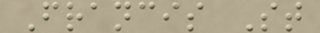Francis St
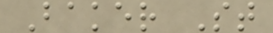Baker St
